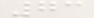73
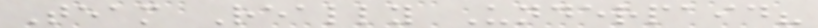Team Really Underpaid?
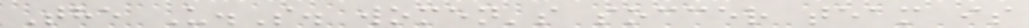The U.S. women's soccer team is
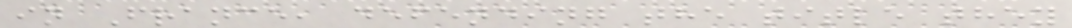in France, defending the title they
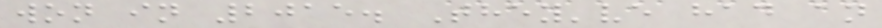won in 2015. They've had an
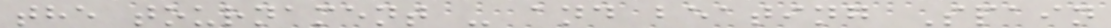the tournament - and beating Spain
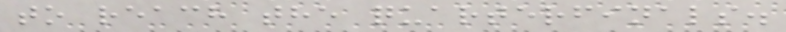to reach the quarterfinals.
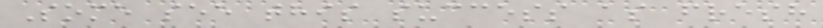Some see this success as fresh
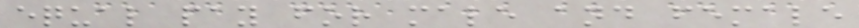equal pay for male and female
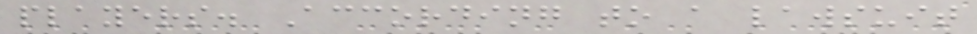players. According to a lawsuit
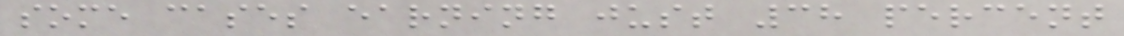some cases earning just 38 percent
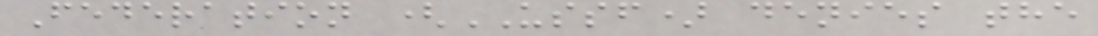Federation (USSF) denies the
